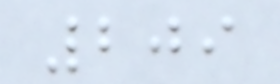209
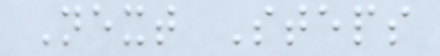Next Steps
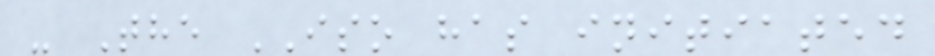- The ISO has initiated
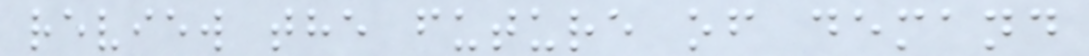review the future of demand
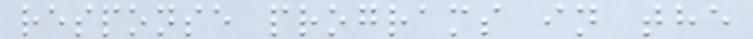response programs in the
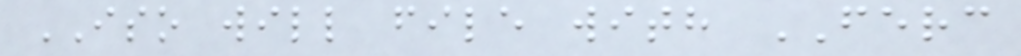ISO will file with FERC
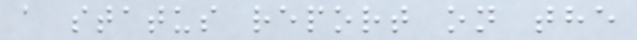a status report on the
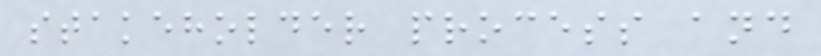stakeholder process and
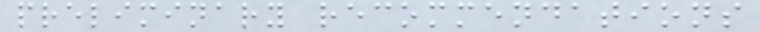preliminary recommendations
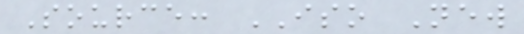Source: ISO New
